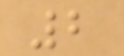2
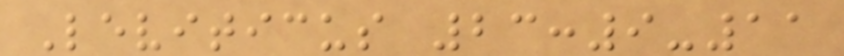Leviticus 23:9-11
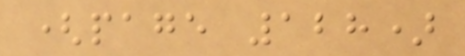(page 128)
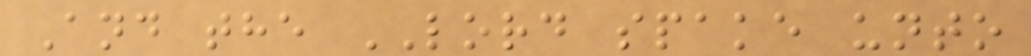And the LORD spake unto
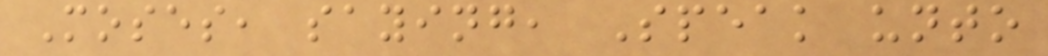Moses, saying, Speak unto
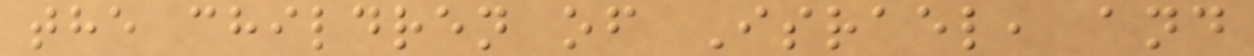the children of Israel, and
